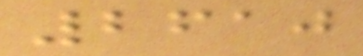2610
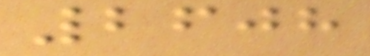2608
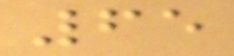65
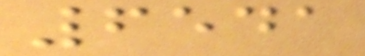6541
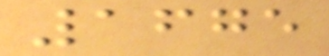1675
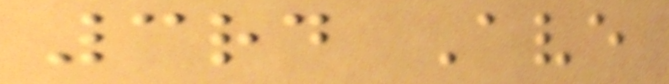3rd Ave
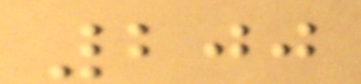200
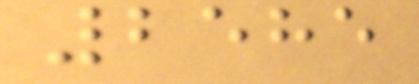2585
